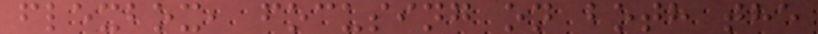flexbox, focusing on both the
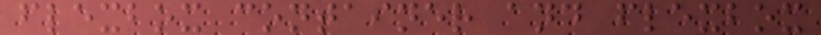flexbox container and flexbox
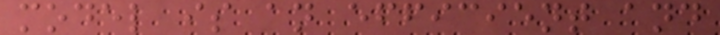model is an efficient and
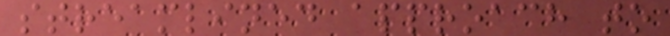streamlined approach to
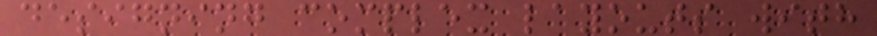designing complex layouts with
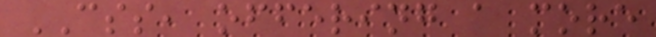CSS, offering a more
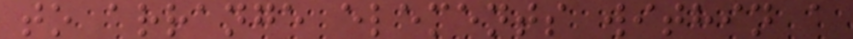to arrange elements within a
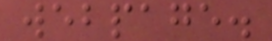webpage.
